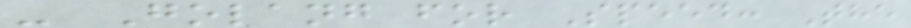- Golang for Speed: The
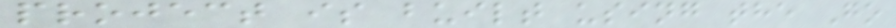project is built using the Go
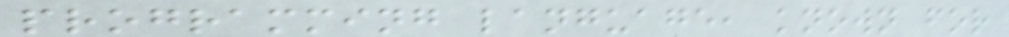programming language, known for
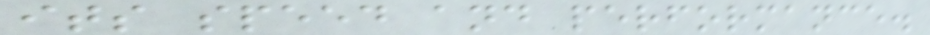its speed and performance.
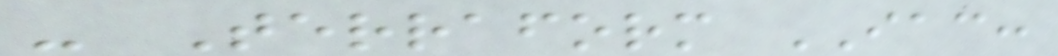- Terraform IAC:
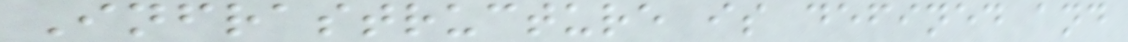Infrastructure is defined and
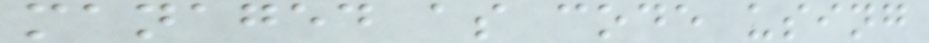managed as code using
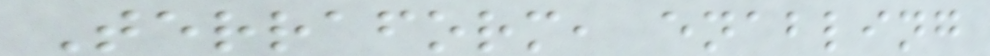Terraform, enabling
